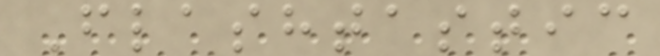Flashtastic
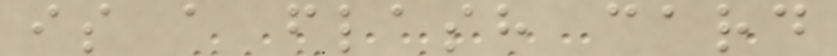is a flash card
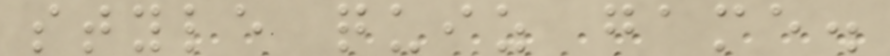style quiz game.
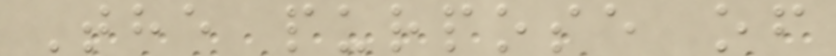The purpose of
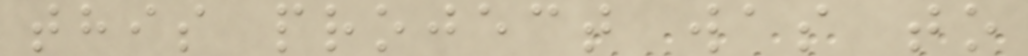this project was to
